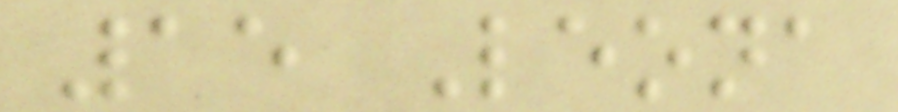15 Leona
